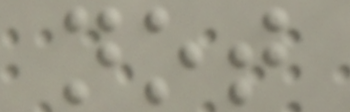not
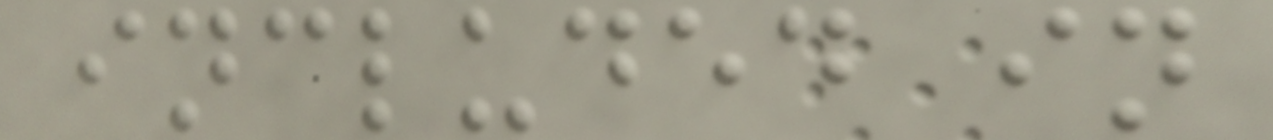included in
